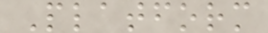Platform
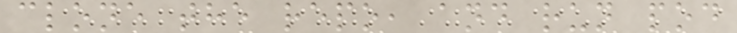clone the repo, and run pod
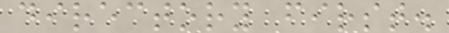directory first.
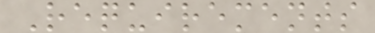Requirements
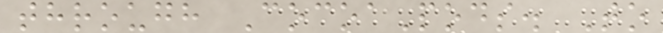through CocoaPods. To
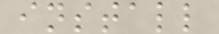install
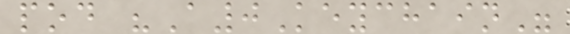pod "A0Keychain"
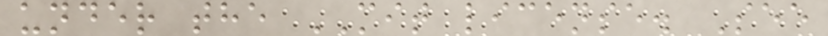under the MIT license. See
